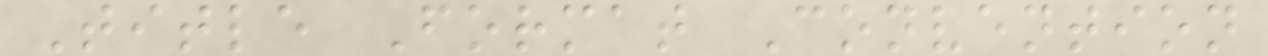Title Format Convention
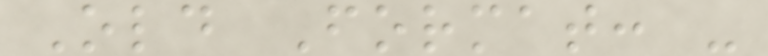Old Format: -
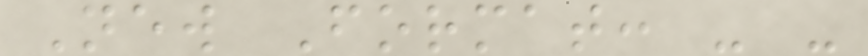New Format: - -
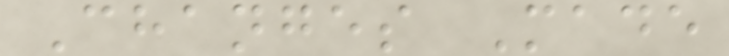Changes Made
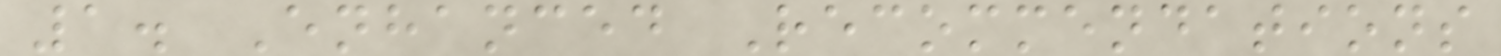1. Enhanced Recommendations
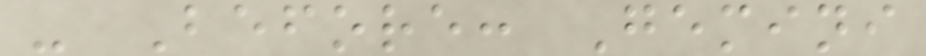- Before: Gemini
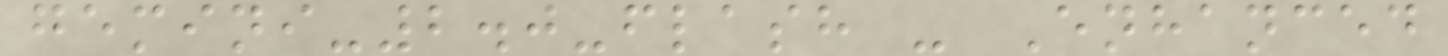gemini-2.0-flash - Enhanced
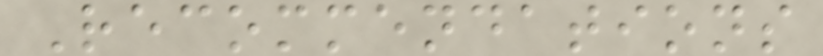Recommendations
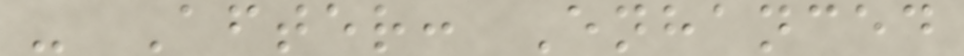- After: Enhanced
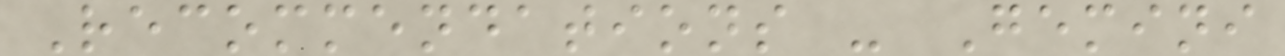Recommendations - Gemini
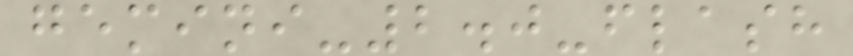gemini-2.0-flash
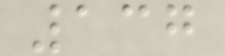137
